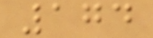174
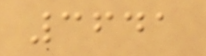3641
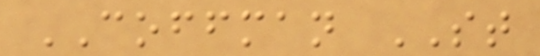COFFMAN ST
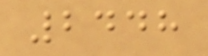2448
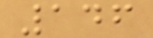146
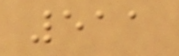511
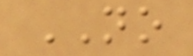NO
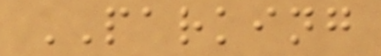PARKING
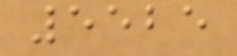5525
